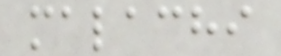malachi
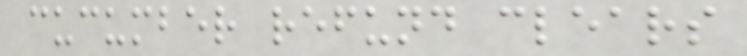cucumber refund clears
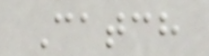Catch
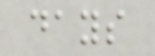days
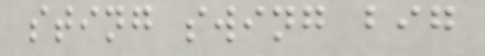sting swing big
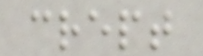crept
